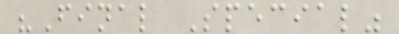"Final Special"
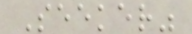Seeker"
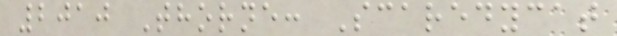2010 Thorne: Scaredycat
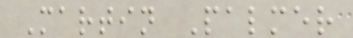Martin Palmer
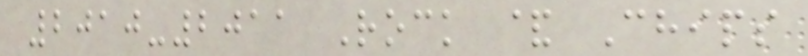2010-2011 Rock & Chips
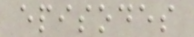episodes
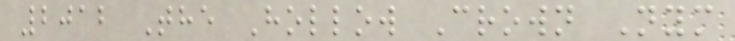2012 The Hollow Crown Nym
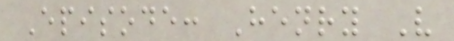Episode: Henry V
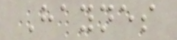Haynes
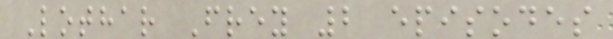Lothar Frey 2 episodes
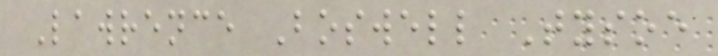Lawrence Boswell Tysoe
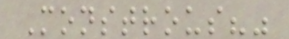Monstrous?"
